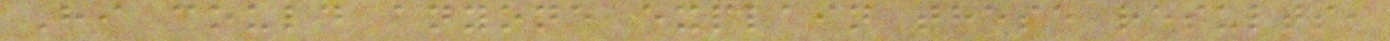Hi could anyone explain these results,
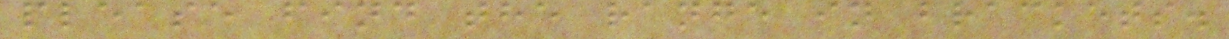please find the range in brackets.
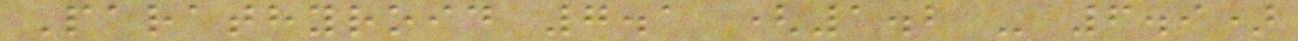Parathyroid 7.1 (1.2 - 6.9)
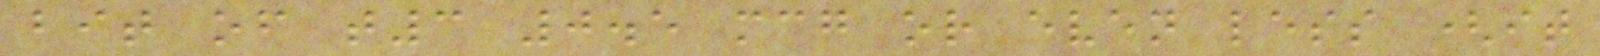bit of t3 0.5 mcg or even less (it
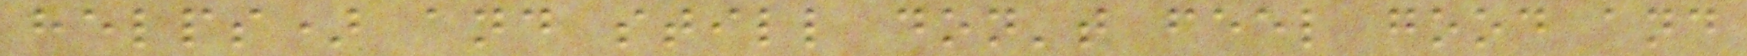helps) and still don't feel good and
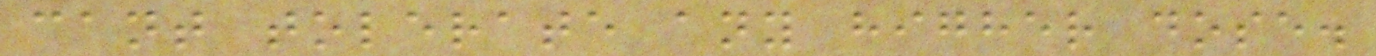cant tolerate any higher dose.
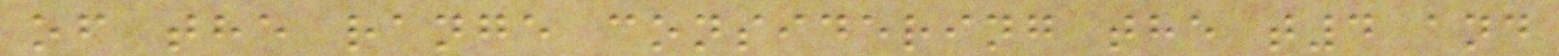of the range considering the t4 and
